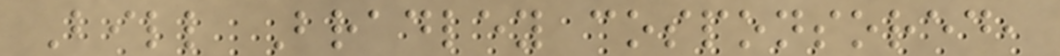Bill Bradley cosponsored,
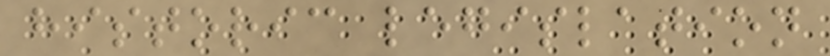historic legislation
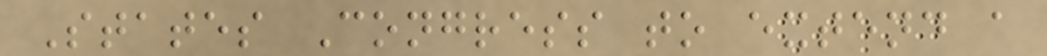States Congress to extend a
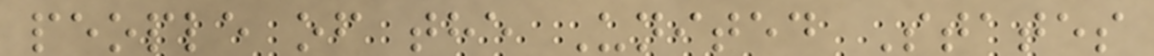people of the United States
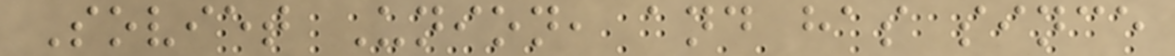Soviet Union, and has since
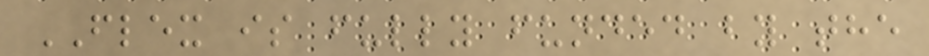FLEX is fully funded by the
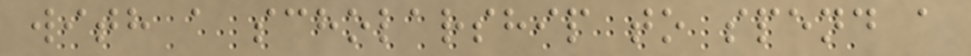with a scholarship to spend a
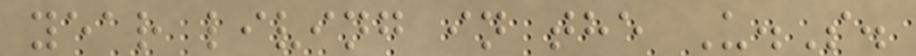year living in the U.S.
